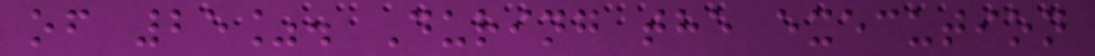of 25%. During the execution
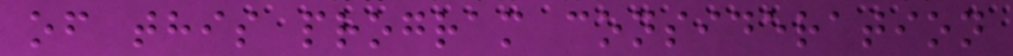of this program consideration
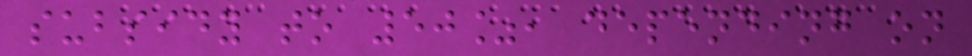subsidy to 50%, depending on
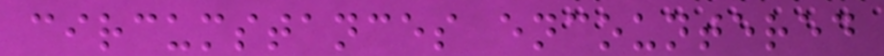circumstances encountered
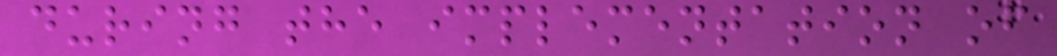during the implementation of
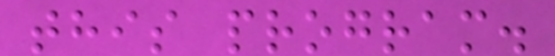this program.
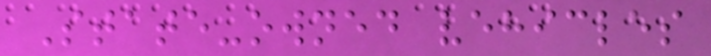State-owned vehicles
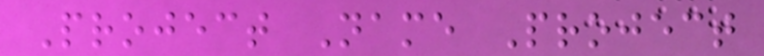Project Name Project
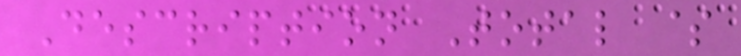Description Total $
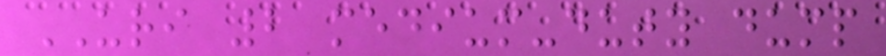URI 2 medium-duty dump
